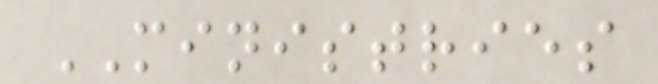MINISTRIES
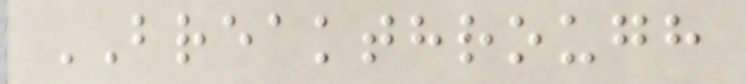BREAKTHROUGH
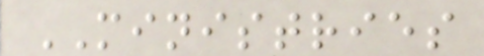MINISTRIES
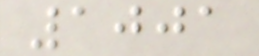1001
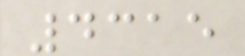4315
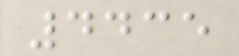4435
